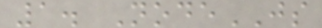1. NodeJS
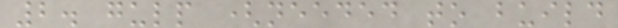2. gulp (needed to build
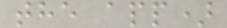the app)
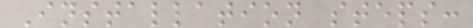Installation steps:
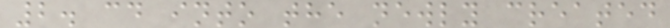2. cd into the newly created
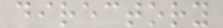directory
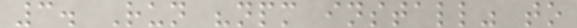3. Run "npm install" to
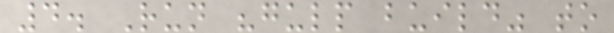4. Run "gulp build" to
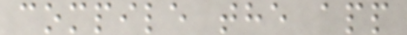compile the app
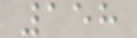158
